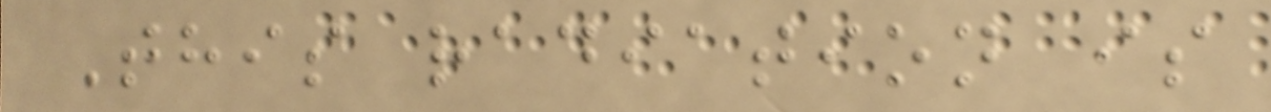This radiation is
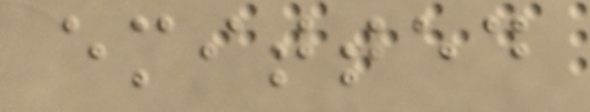emitted
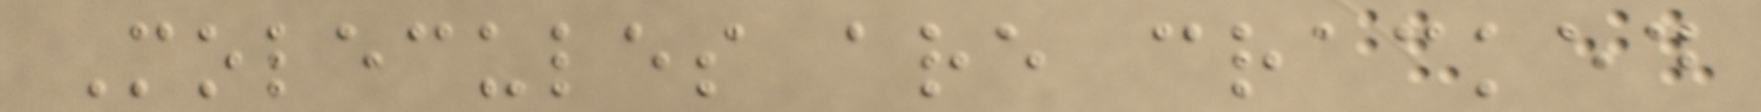Molecules are cracked
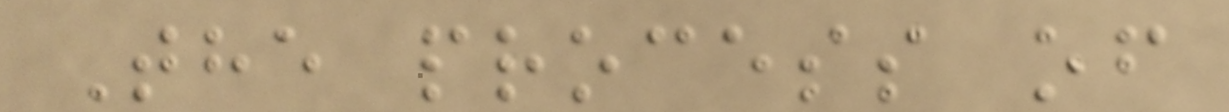The process of
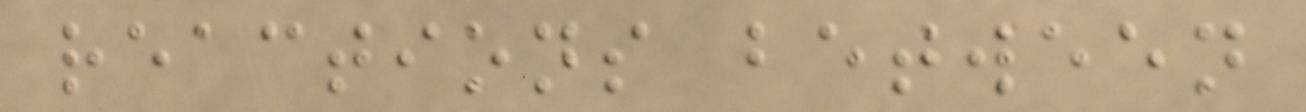reactions between
